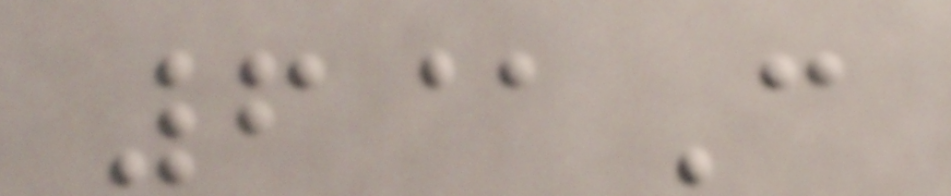6@C
